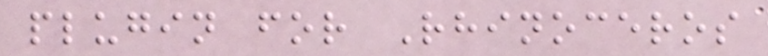plugin for Rhinoceros
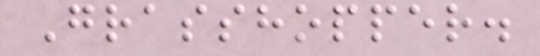Grasshopper.
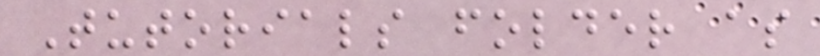Tutorials folder as
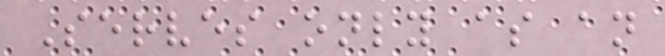Serves only as an
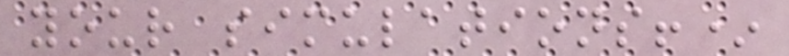your simulations!*
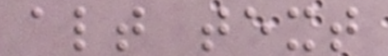alt text
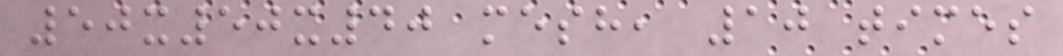50x50x40 mesh, 10 times
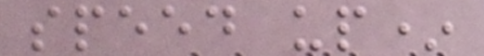speed up*
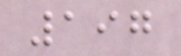197
